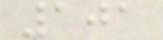101
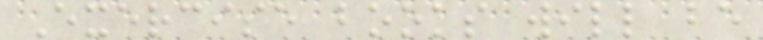Exercise books will be
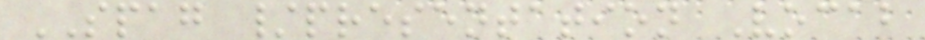SPAG /presentation Vocab
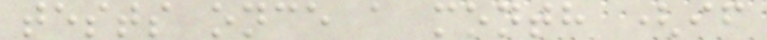tests once a month (if
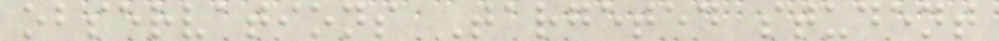observations Targeted student
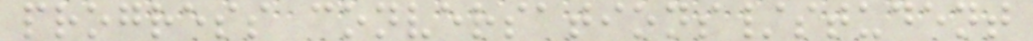progress conversations/student
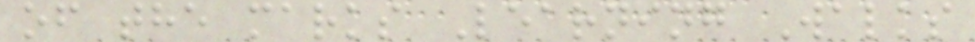of the marks Learning Walks
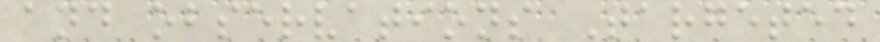and observations Targeted
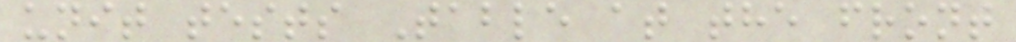unit tests Table at the front
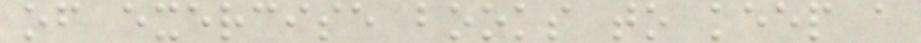of exercise books to keep a
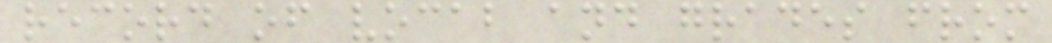record of vocab and grades from
